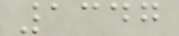1347
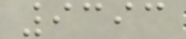9393
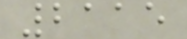2115
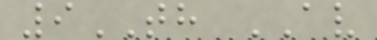9TH AV
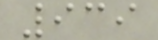939
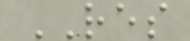RES
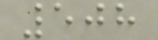508
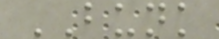BUNK
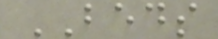BEDS
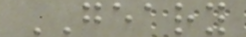GEARY
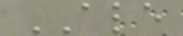ALE
